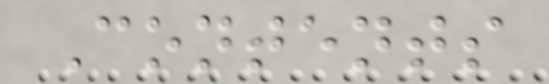Contents
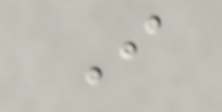I
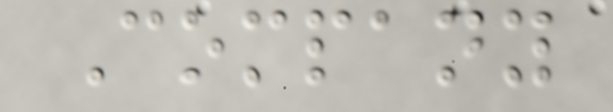Company
